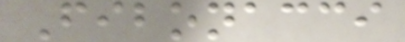Fibonacci
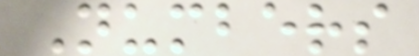Numbers
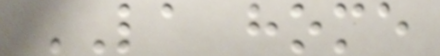LA home
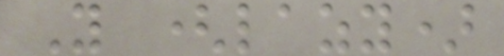Y (lazy)
